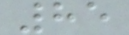85
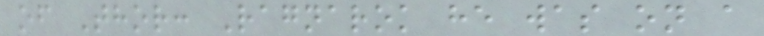of Thor: Ragnarok he was on a
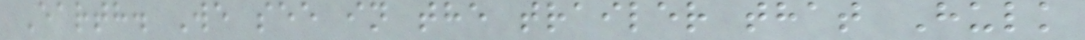Earth. We see in the trailer that Hulk
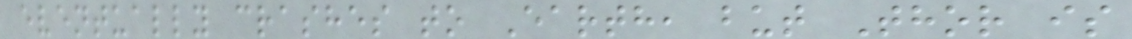eventually crashes to Earth, but Thor is
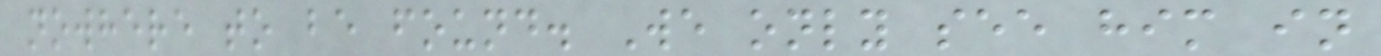nowhere to be found. We only see him in
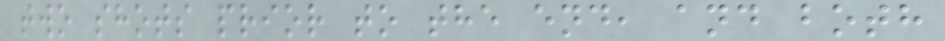two shots prior to the end, and both
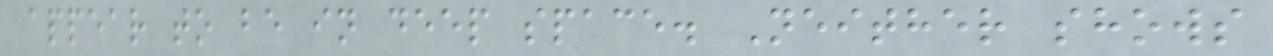appear to be in deep space. Neither shows
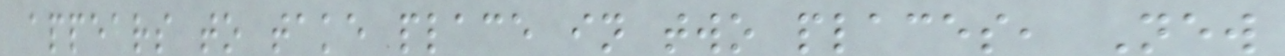appears to take place in two places, New
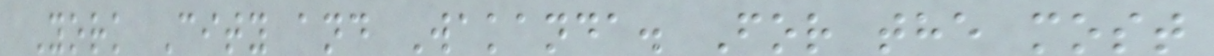York City and Wakanda. For the most
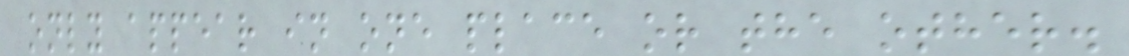only appear in one place or the other.
